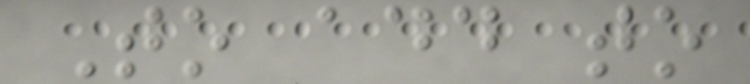To add to
